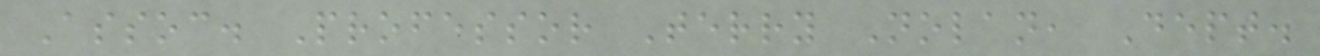Assoc. Professor Terry Nolan, Dept.
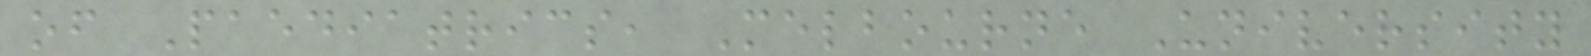of Paediatrics, Melbourne University
